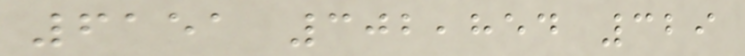6151 302,854 329
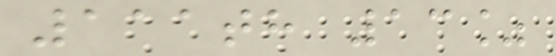111th 13%
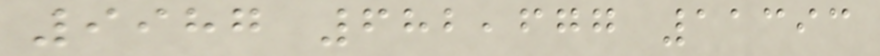9987 682,677 11393
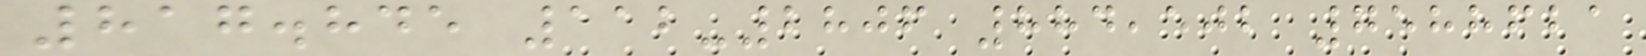817.845 112-2806 884,502 7588621
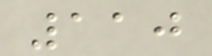110
